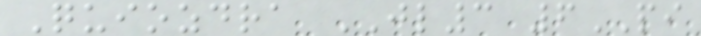Quiozdra JL3 6PI
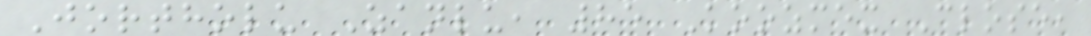Jortholu Zanlu, 85 Koozmex Close,
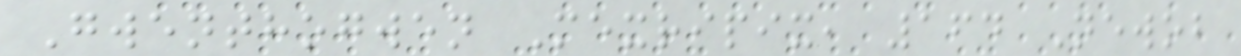Gwenthogwen Mexripix, 164 Newob
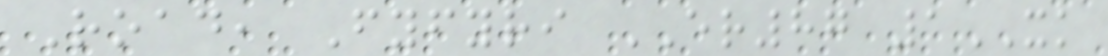Road, Fyfyri ER87 1XK
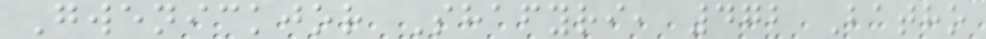Gwenickjor Shafyri, 472 Batho
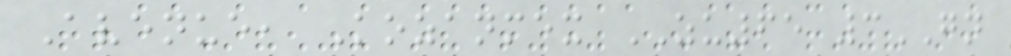Avenue, Kozanmex ZU65 3GN
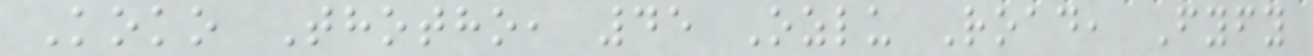Koko Thotho, 45 Ozlu Road, Fyfy
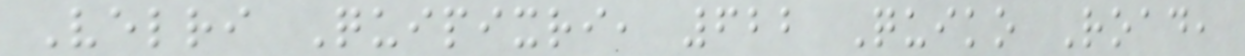Velri Quipixri, 622 Quiko Road,
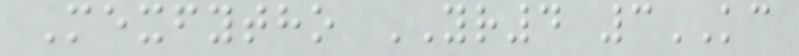Mexfytho YR4 3KC
